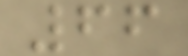66
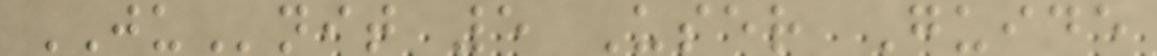JUnit 5 User Guide
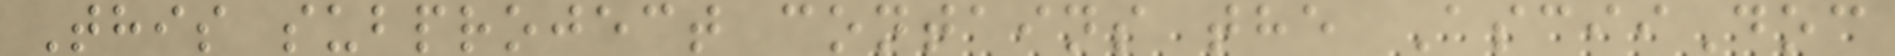This subproject contains the AsciiDoc
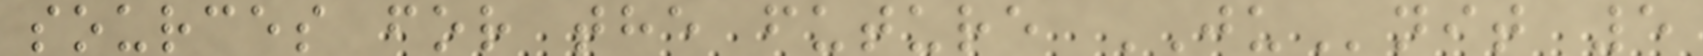sources for the future JUnit 5
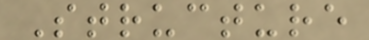Structure
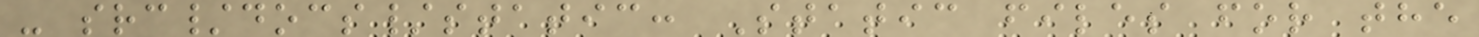- src/docs/static: Static files for the
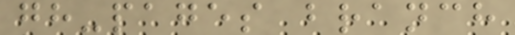gh-pages branch
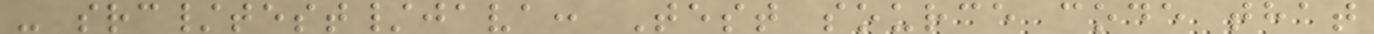- src/test/java: Test source code that
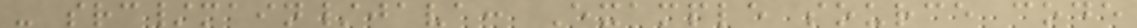- src/main/java: Example source code
